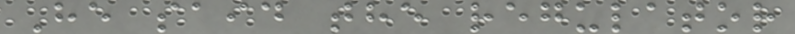He said the regulator
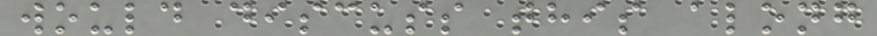would discuss this along
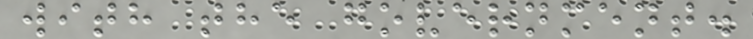with the government.
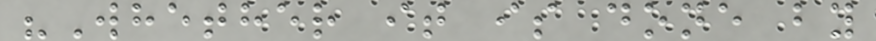"Whether it is done by
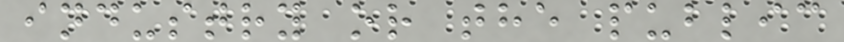industry or the public
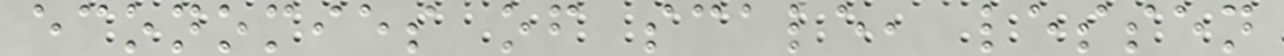economies of scale, lessen
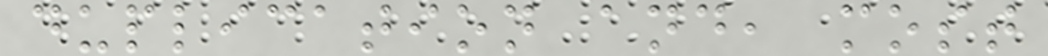duplication and, most
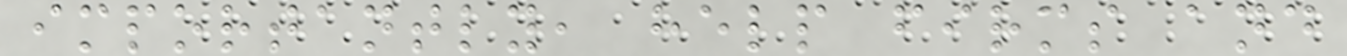importantly, help firms and
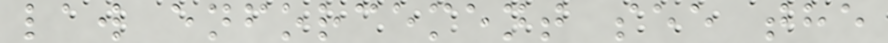law enforcement see the
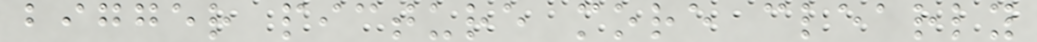bigger picture more clearly
